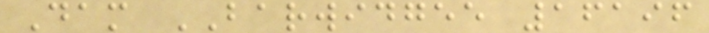Dam BARWIDGEE 16196
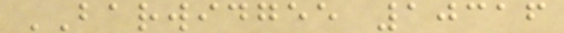BARWIDGEE 10316
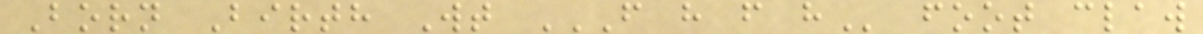Born Birth Wt F H F H foot claw
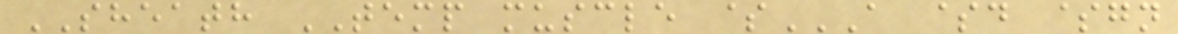SHEATH TEMP muscle $A $D $GN
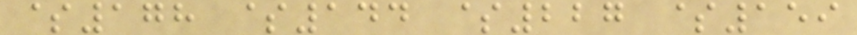$178 $144 $227 $159
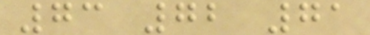73 72 71
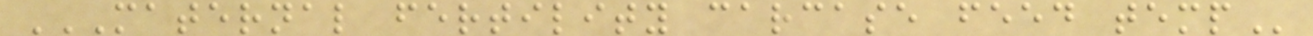MATERNAL FERTILITY CARCASE FEED TEMP
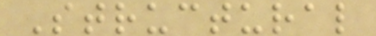Structural
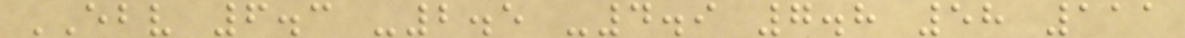EBV 6.3 -2.5 -4.9 7.8 58 111
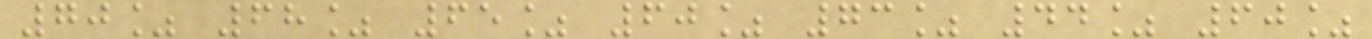70% 68% 65% 60% 73% 44% 60%
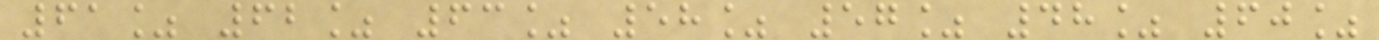61% 62% 63% 58% 57% 48% 60%
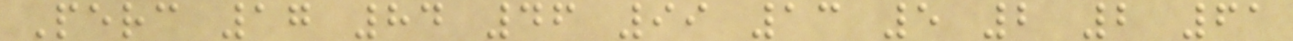Perc 17 84 46 99 13 5 2 2 61
